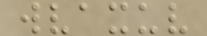wvaxuv
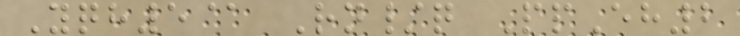Yqh5@ Rn/q PpEh2
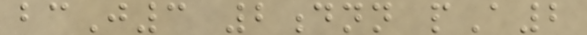bcJ3 2dnn pA2
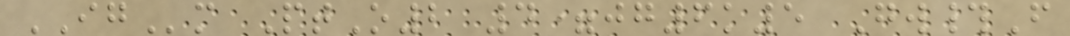IGm PtO2 4=jg6k5 Gw#F
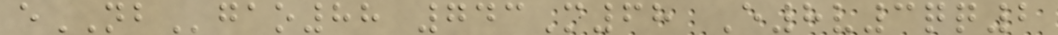eNBgao88 743M68 E8v3qq2
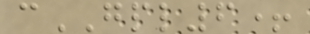cGPL6+
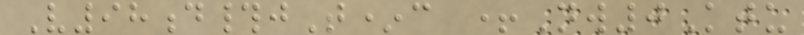V98d#jT*c +Nw0Ktu
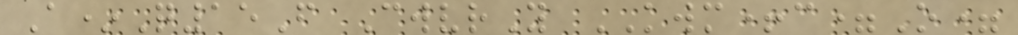A*Q15F CwvrY KWM+c=O=
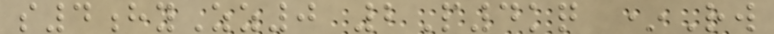s4hyZz0 2P4kq *Rw
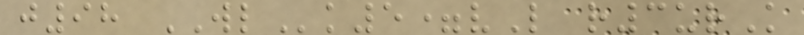j98 WLk5=vL r3urK
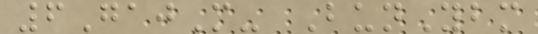6GajM- BunYbm
